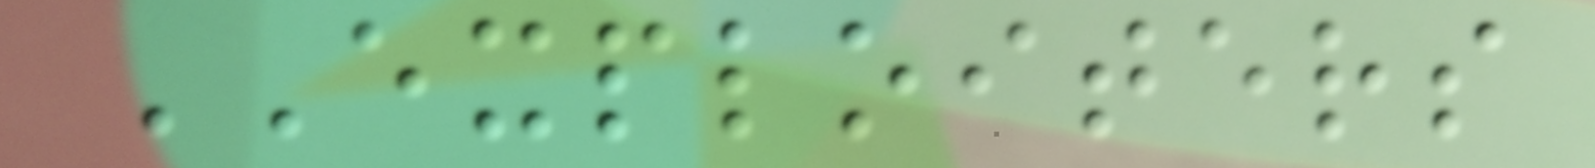EXPLOITERS
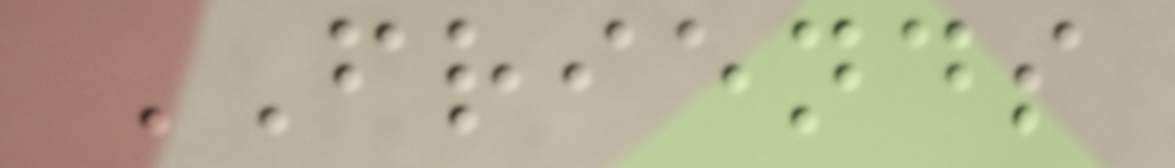FRIENDS
